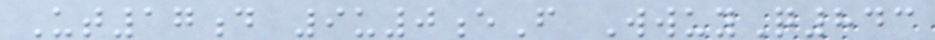Ut17d 9u0eF WwuyQ843
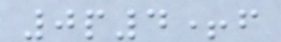0p4+f
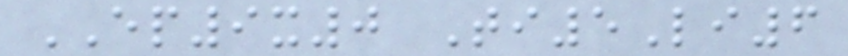EP9x0 Ti5Li6
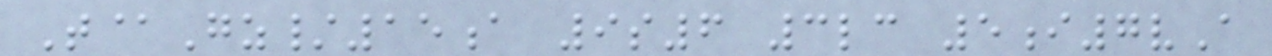T@Gz/15a 9s6 3lc 5i7vA
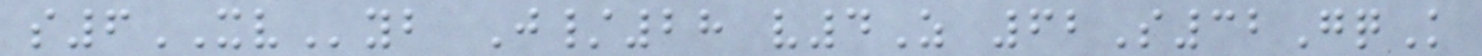s6XVyb J/28 v4Z 62S32GqK
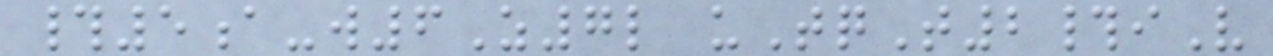#5a-w6Z7l uTqT2#iV
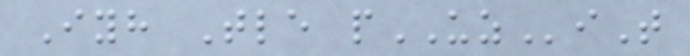Iyh Tle pUZiT
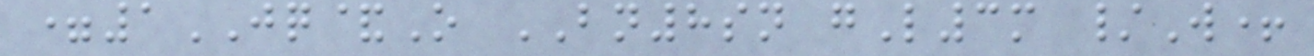=1JQ&O BN8sn gL3m /W+
